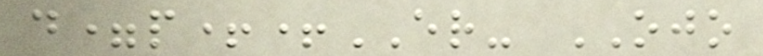d=p++ER- OJO
